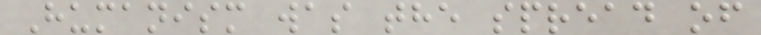Humanism was the spread of
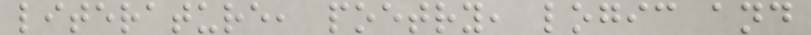literature, poetry, logic and
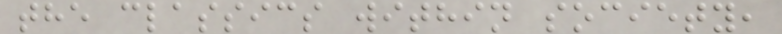the classics within society,
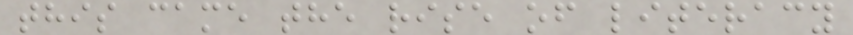this came the rise of literacy
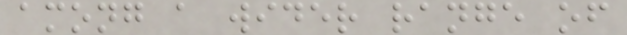among a wider range of
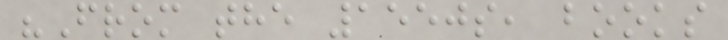"From the 1550s, books
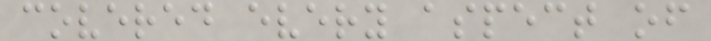covered every aspect of
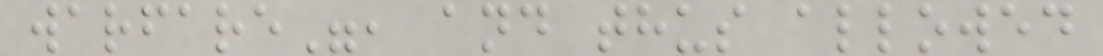warfare", and thus allowed
